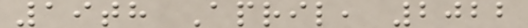19th April, 2022
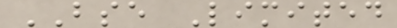BSE Limited
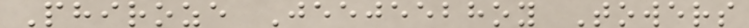Phiroze Jeejeebhoy Towers
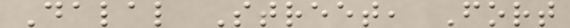Dalal Street, Fort
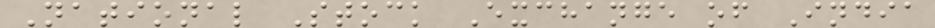National Stock Exchange of India
